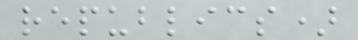republics)
